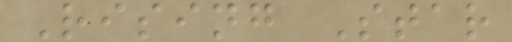Rising Star
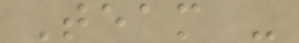Team -
